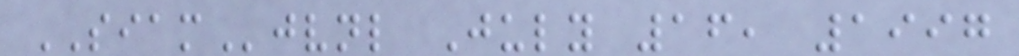SIAMjvnl July 16, 1997
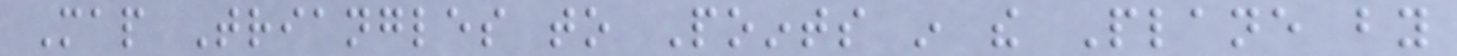Map Triangles to Points in the Plane by
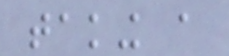taking a
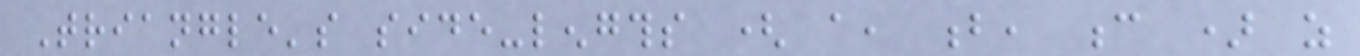Triangle's side-lengths ( a, b, c ) as
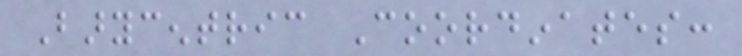Barycentric Coordinates:
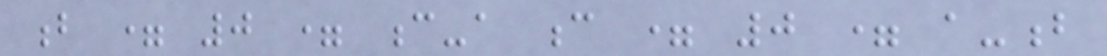b = 0 = c-a c = 0 = a-b
